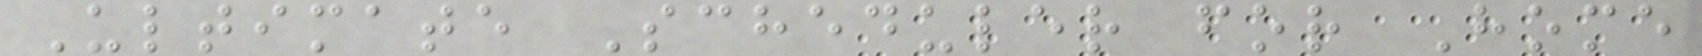Ultimate Scheduler for Home
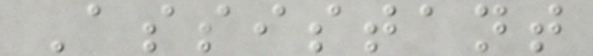Assistant
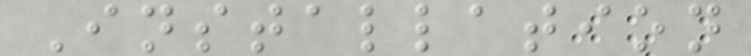Installation
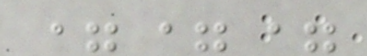===
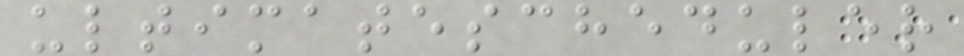ultimatescheduler
